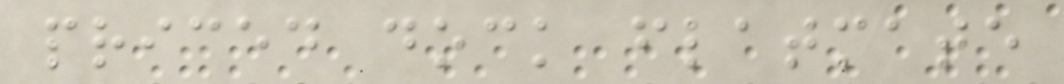priced dock flatmate
